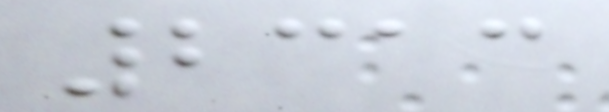2313
